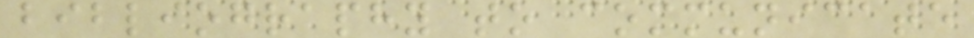bibliography to communicate
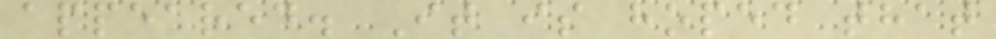appeared. It is hoped that
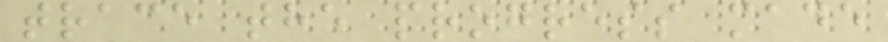trace the progress made
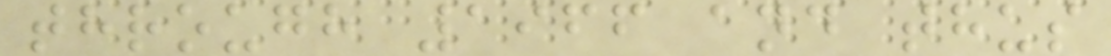through 1966 and thus
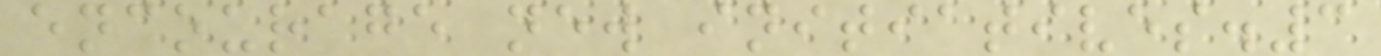encourage new initiatives.3
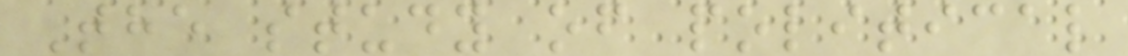The study of political
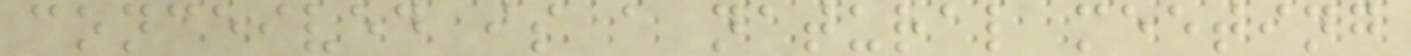conceived is a natural meeting
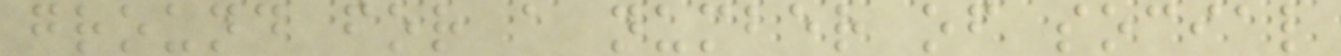ground for a number of social
